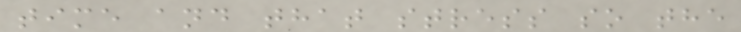time and that stress so the
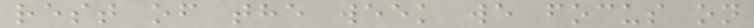rest of the week we focus on
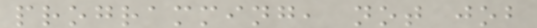programming, not job
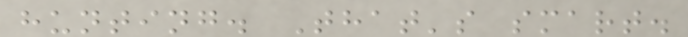hunting. That's smart.
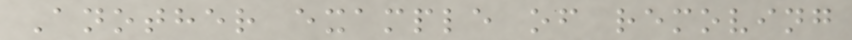Another example of removing
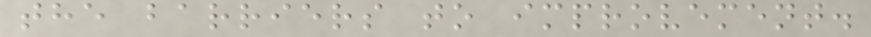the barriers to improvement.
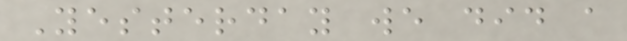Yesterday we did a
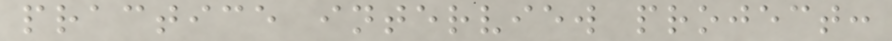practice interview project:
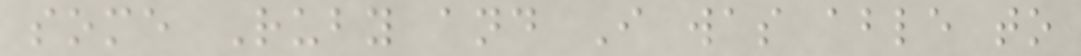some Ruby and I was able to
